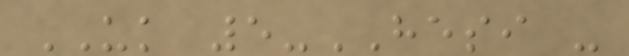UK 5-HESI -
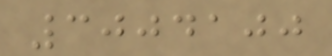3004100
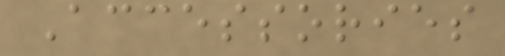Accessories
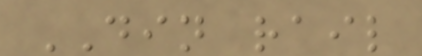DIN rail
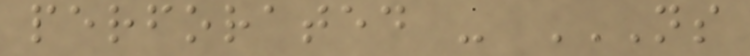perforated - NS
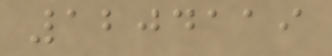1204119
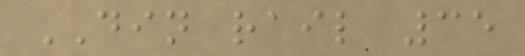DIN rail 35
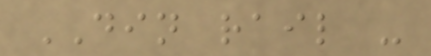DIN rail -
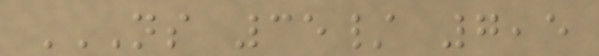NS 35/ 7,5
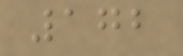172
